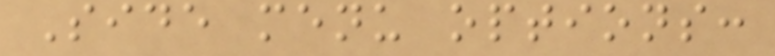Side menu options:
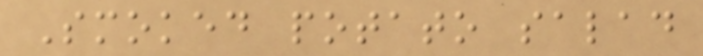Smoked potato salad
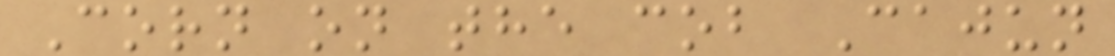Corn on the cob Cajun
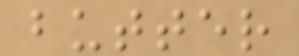butter
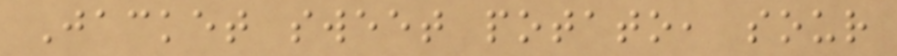Jacket sweet potato, sour
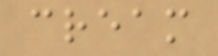cream
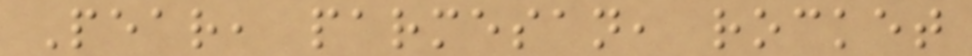Pear, parmesan, rocket
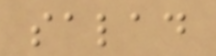salad
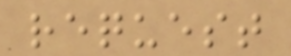request
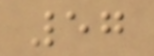57
